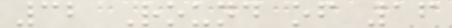32 Round of 16
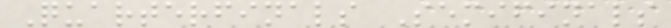Quarterfinals Semifinals
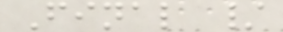Final /
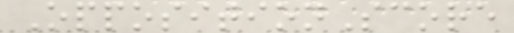OppositionScore
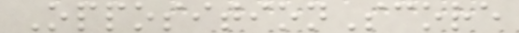OppositionScore
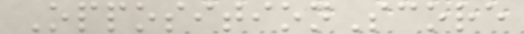OppositionScore
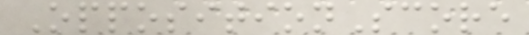OppositionScore
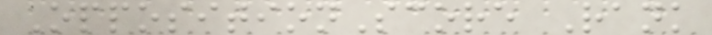OppositionScore Rank
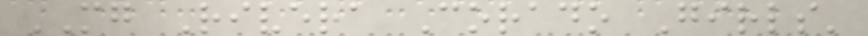MG Rivera Corado Girls'
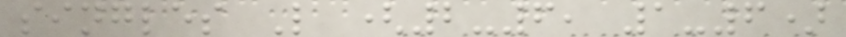singles L (2-6, 1-6)
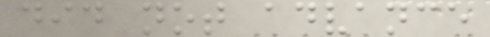did not advance
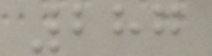287
